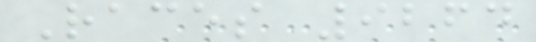Races 9264
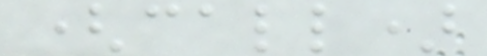(call)
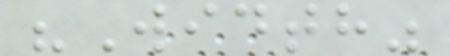"Width"
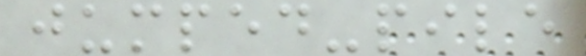jumped-pile
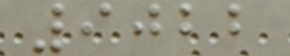9022
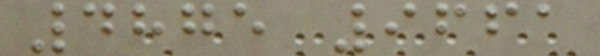4875 9661
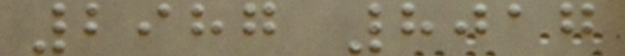2987 8017
